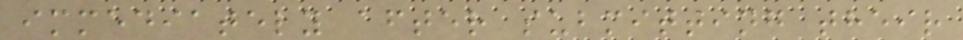immediately after submitting their
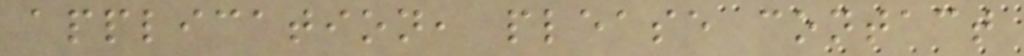application, please contact
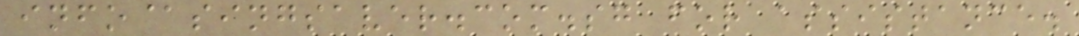info@singsaver.com.sg for assistance.
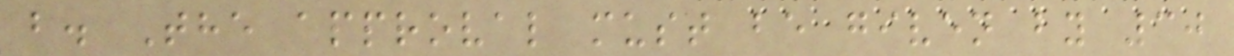b. The approval must be given by 30
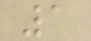1
